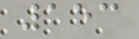153
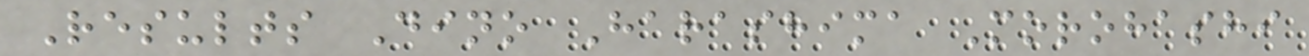Results Dino Harashima Morohashi
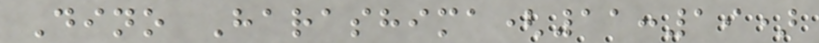Dino Harashima(11:19)
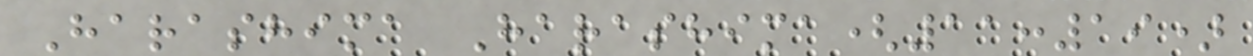Harashima Harashima(11:19)
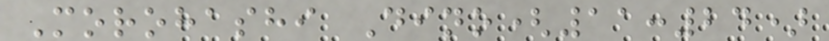Morohashi Dino(11:24)
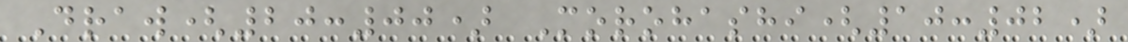Draw(20:00) Morohashi(10:02)
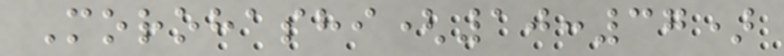Morohashi(10:37)
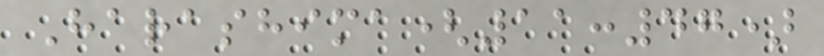Harashima(11:47)
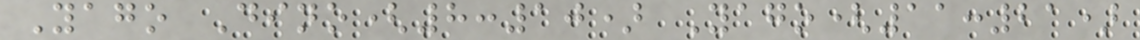Yago Dino(8:10) Yago(11:21)
